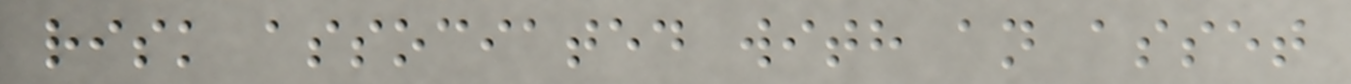risk associated with an asset
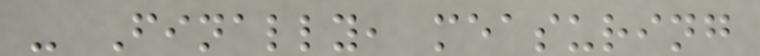- Finally, measuring
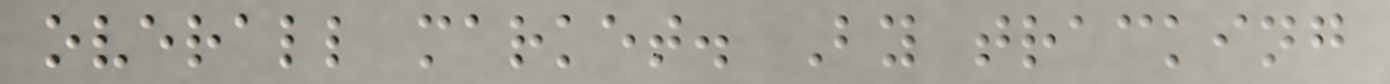overall market. By tracking
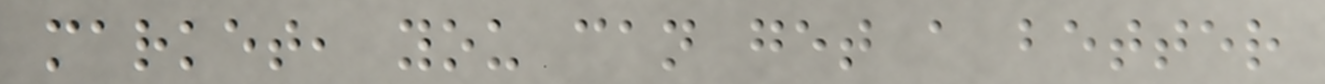market, you can get a better
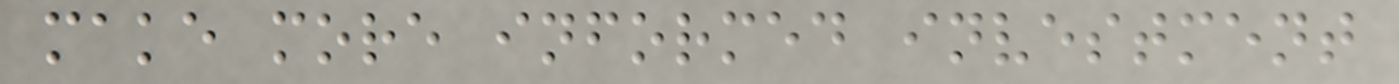make more informed investment
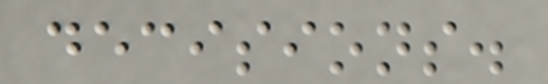decisions.
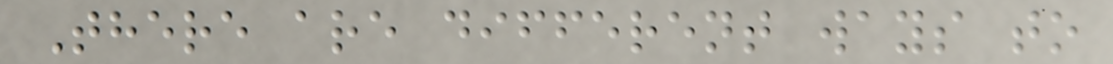There are different ways to
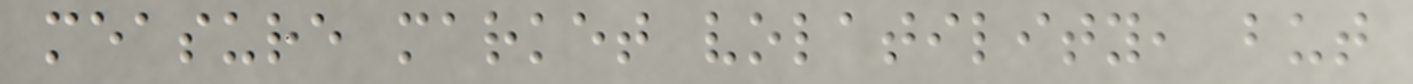measure market volatility, but
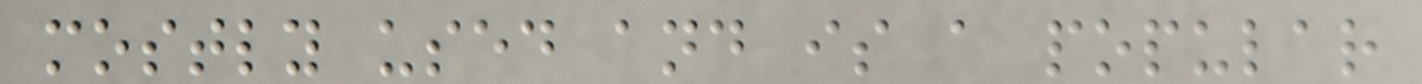mostly used and is a popular
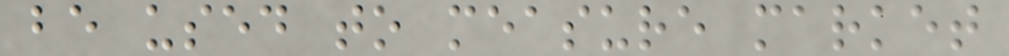be used to measure market
